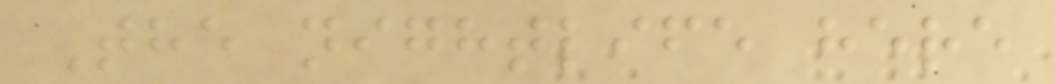The nightlife here
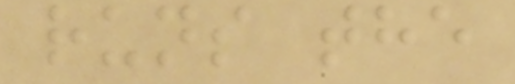runs the
